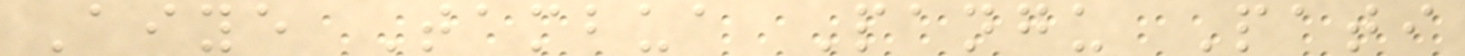Aiye Tambua Pangu Pati
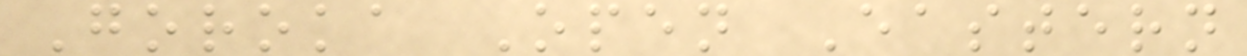Goroka Open Eastern
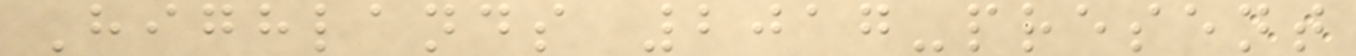Highlands 2017-present
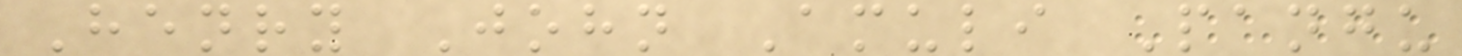Henry John Amuli Pangu
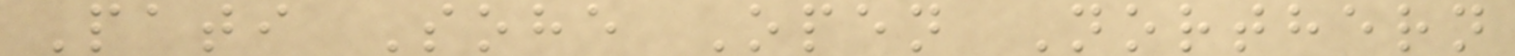Pati Sohe Open Northern
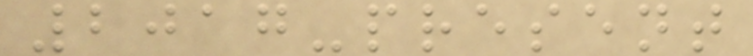2017-present
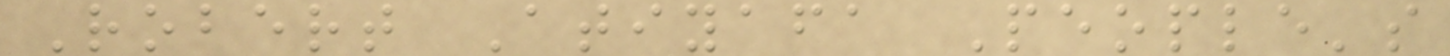Robert Atiyafa People's
